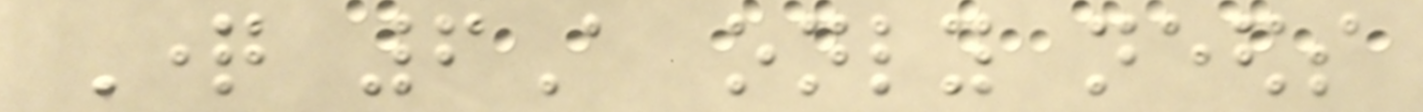Question 6A only needs
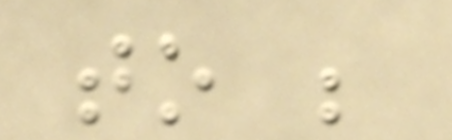to be
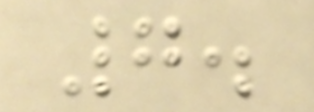7.
